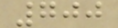700
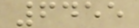6455
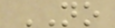NO
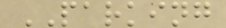PARKING
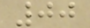00
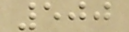500
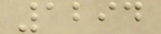1294
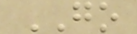GO
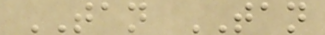TAN TAN
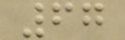67
